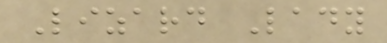Lizard Lady
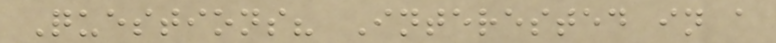Questions? Interested in a
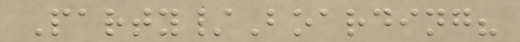Party/Boarding?
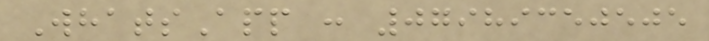WhatsApp : 07989350505
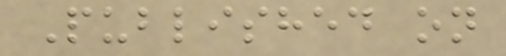Published on
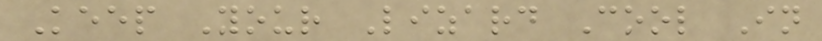Keep Your Lizard Cool In
